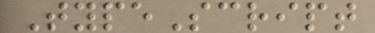TypeScript
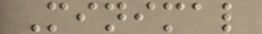Minimal
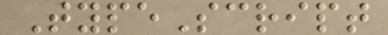TypeScript
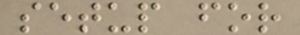setup for
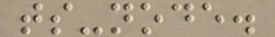ts-node.
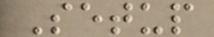Setup
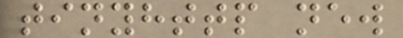tinyhttp new
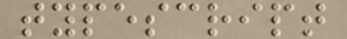typescript
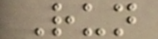Run
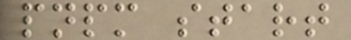pnpm start
